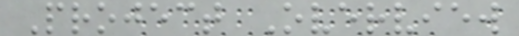Project Overview
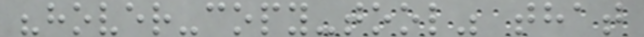"hover-copy-tool" that
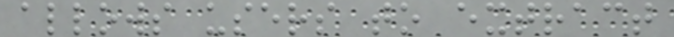allows users to extract
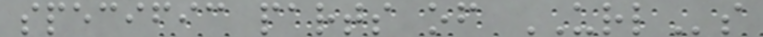specific parts of URLs
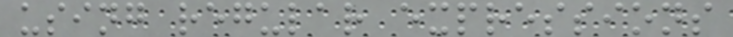using regular expressions
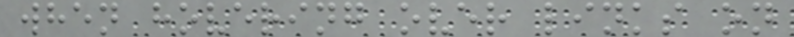when hovering over links on
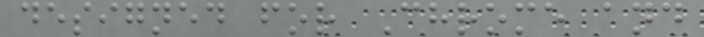designed for Chrome and
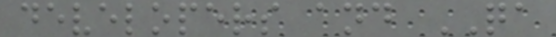developers and QA
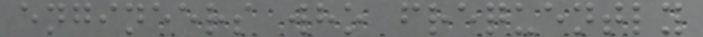engineers who frequently
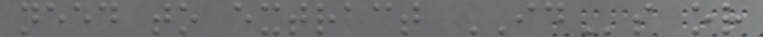need to extract IDs or
